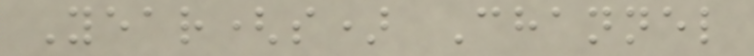Year(s) Channel
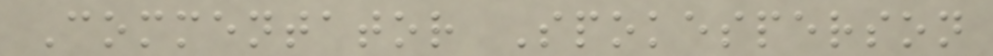Commentator Spokesperson
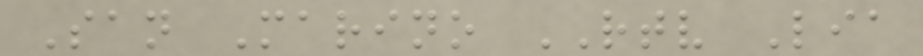San Marino RTV Lia
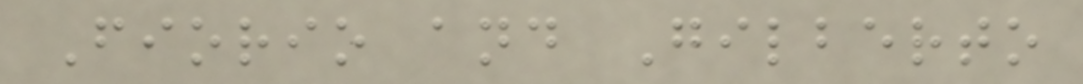Fiorio and Gilberto
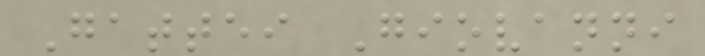Gattei Giovanni
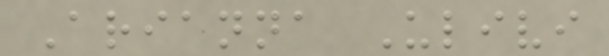Arianna Ulivi
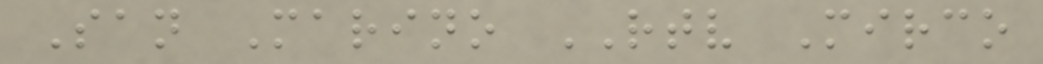San Marino RTV Mirco
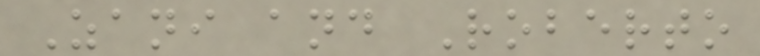Zani and Roberto
